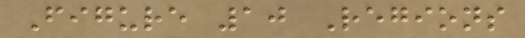Figure 10 Regions
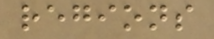regions
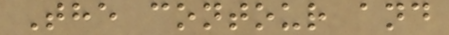The contour and
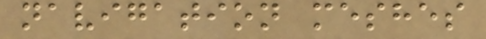navigation meshes
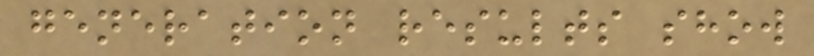generation results show
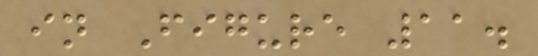in Figure 11.
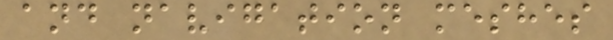and navigation meshes
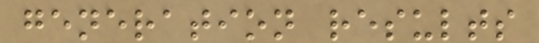generation results
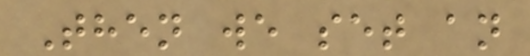Then we set an
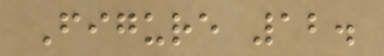Figure 12.
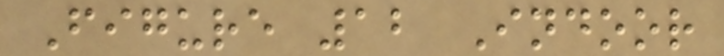Figure 12 Indoor
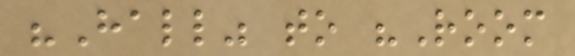"Hall" to "Room
